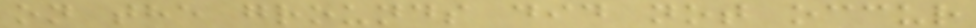on the grounds did not occur
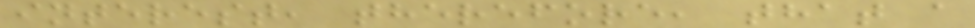interest, therefore, that a
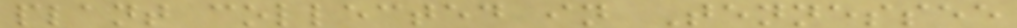plant collected in Tennessee
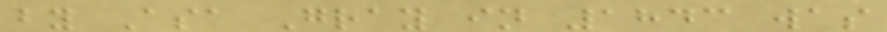by Asa Gray in 1843 was
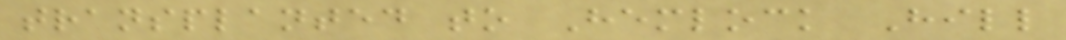transplanted to Hemlock Hill
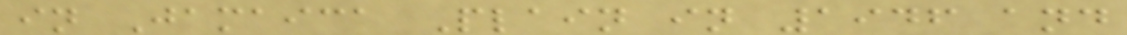in Jamaica Plain in 1946 and
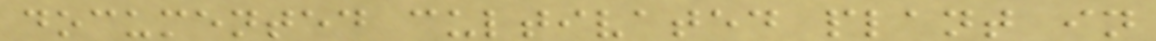documented cultivated plant in
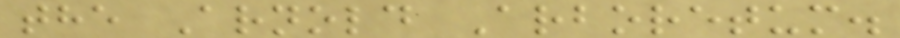the Arnold Arboretum.
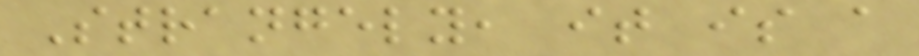Strangely, it is a
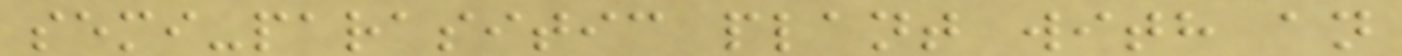semi-parasitic plant with an
